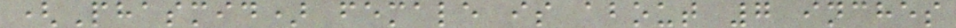(Phasmid) female is about 7 inches
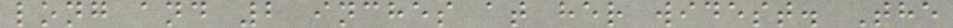long and 2 inches at her widest. The
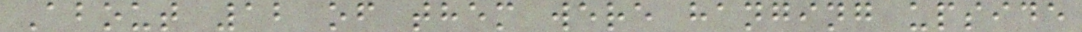About 12 of them were hanging upside
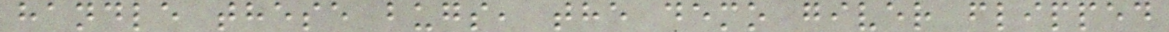handle these bugs, the demo giver flipped
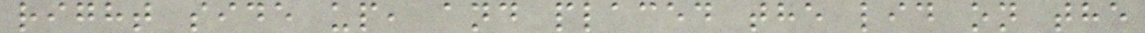right side up, and placed the lid on the
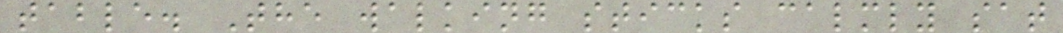table. The walking sticks calmly sat
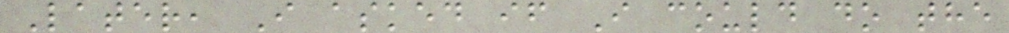Later, I asked if I could do the
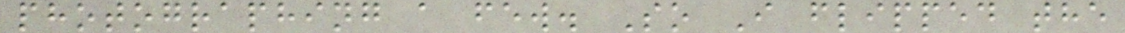photographing a few. So I flipped the
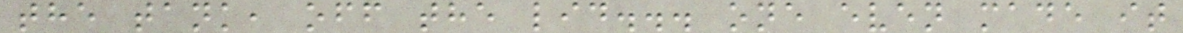the tank, off the lid... one even made it
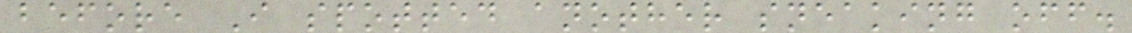before I spotted another sneaking off.
